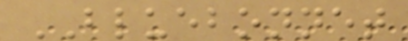BLUEBONNET
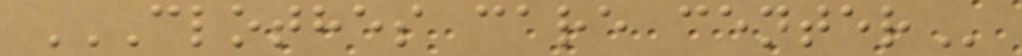CLOTHES CARE CENTER
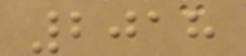2018
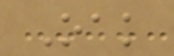Oak
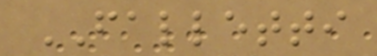FALLETTI
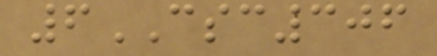6CSC306
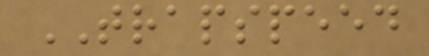TRAPSPEED
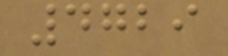4729
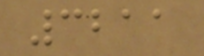3211
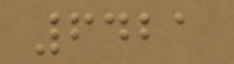6421
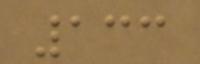133
